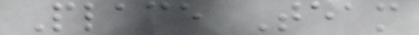Place Team
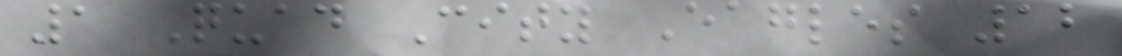1 Quad City Eagles 12
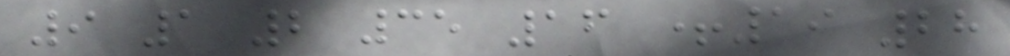9 1 2 35 16 +19 28
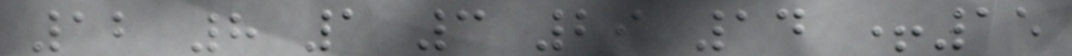12 8 1 3 29 14 +15
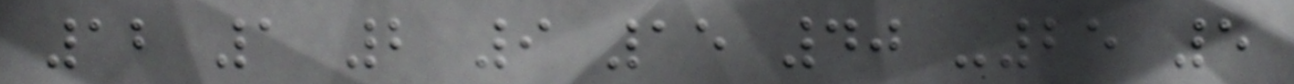12 1 2 9 15 40 -25 5
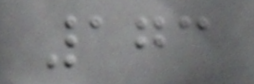173
